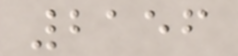2156
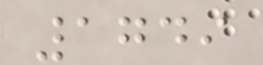1749
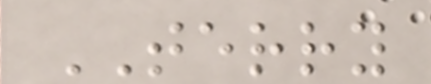TERRY
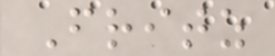Fritz
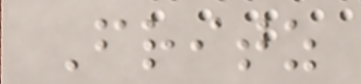Fritz
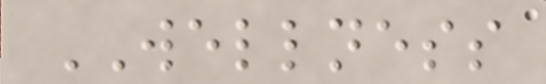WELLNESS
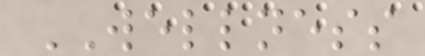WELLNESS
